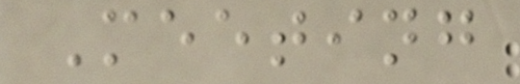Meeting
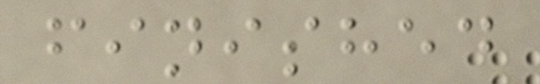finished
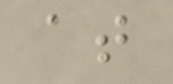at
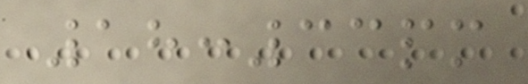18:33pm
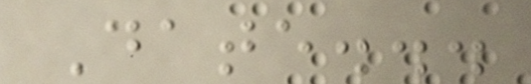Date...
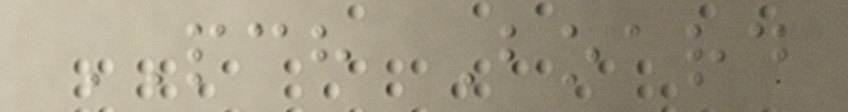PCH Board
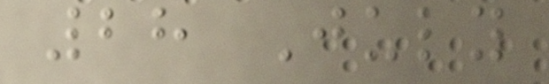28 July
